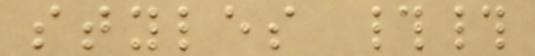styles ##
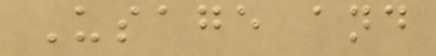Usage and
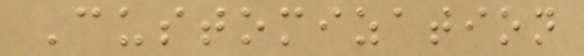Customization
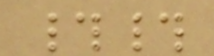##
